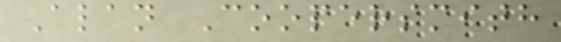Alan Coopersmith
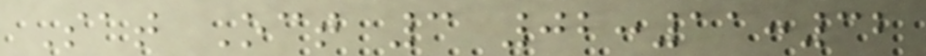Sat Oct 3 02:11:32
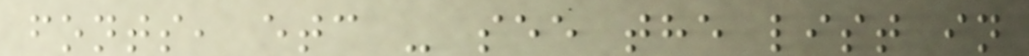fonts, etc - see the list in
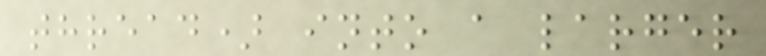thread) into a larger
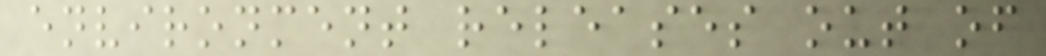environment releases out of
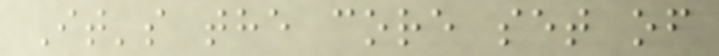It's the core set of
